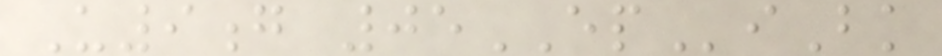U9g 05EPiBk
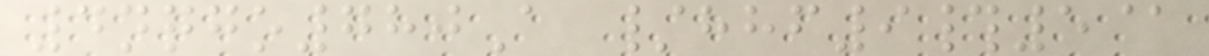4nqgo780A /hhf9#5@
